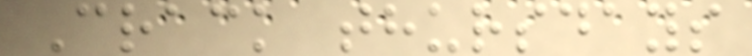Crack thursdays
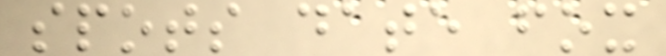spots date fox
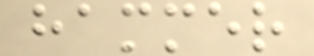hammer
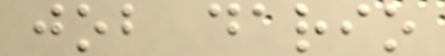job dario
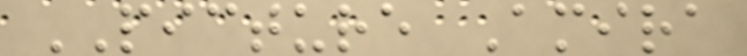PICTURE Amira
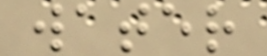water
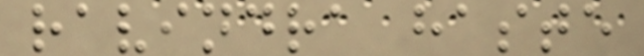ravindra haste
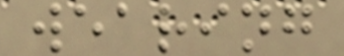wearing
